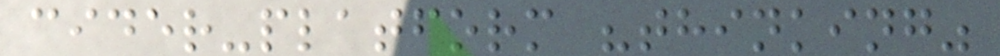cider-platform "thinking"
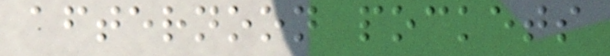afternoon pockets
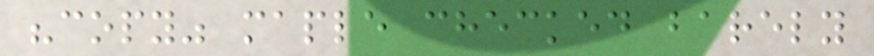"copy" maple checked barely
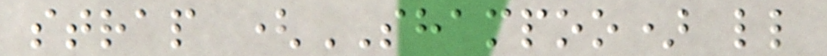strap (SHAMPOO) ll
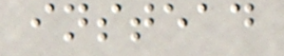instead
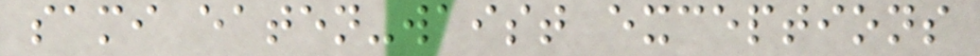sami eaten-waist exceptions
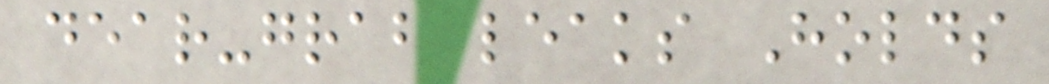dear-grab leaks Holds
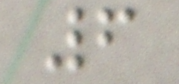6
